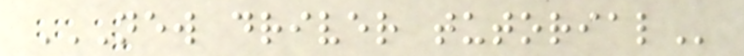NEW DRIVER TUTORIAL
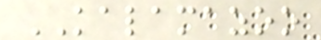KALAMAZOO
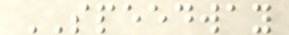SPEEDWAY
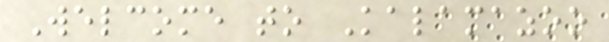Welcome to Kalamazoo
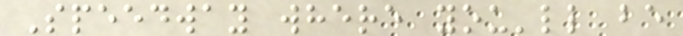Speedway where you'll be
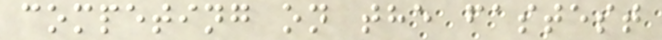competing on the fastest
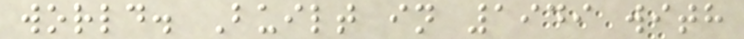world. Built in 1949 with
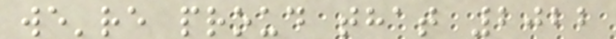we're proud that 2022
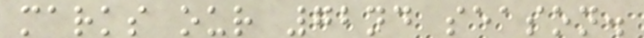marks our 72nd season.
